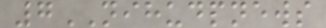7NIHUDPNEWS
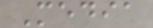Media
